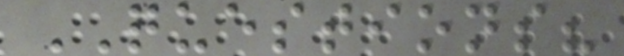QUESTIONS?
